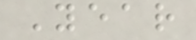Year
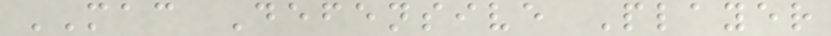MAC Defensive Player
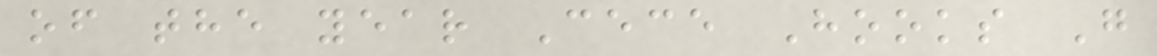of the year Cece Hooks G
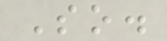So.
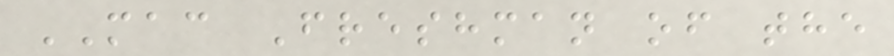MAC Freshman of the
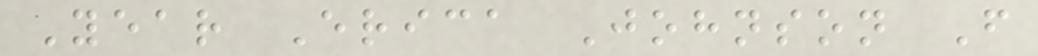Year Erica Johnson F
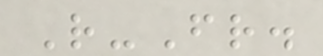R-Fr.
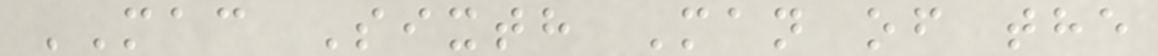MAC Sixth Man of the
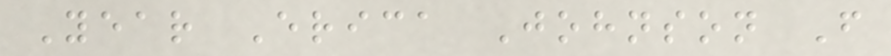Year Erica Johnson F
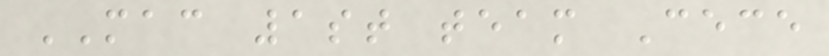MAC 1st team Cece
